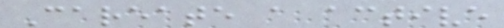Careate a active
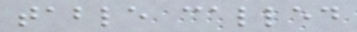table called
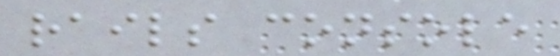rails console
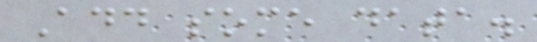Add some data.
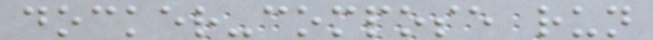docker-compose run
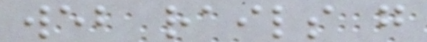web rails g
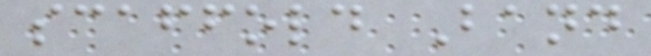scaffold Band
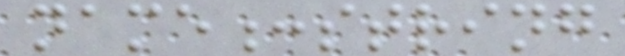name:string
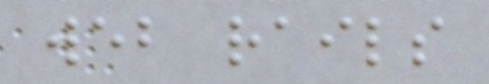web rails
